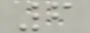6
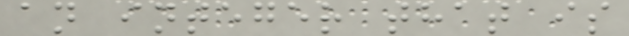an integer that is
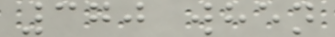370 when
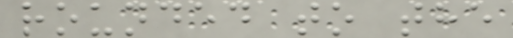rounded to the
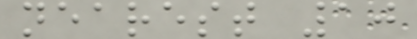nearest 10
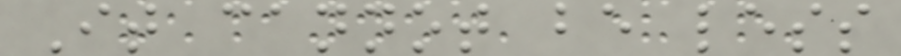It cannot be less
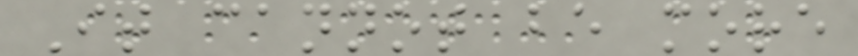It cannot be more
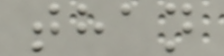than
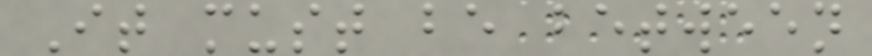It must be between
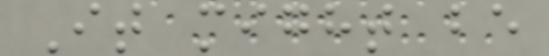It might be
